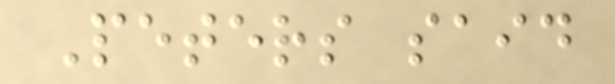Peters said
